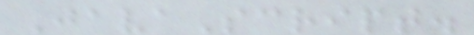JavaScript.
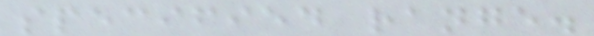specified range.
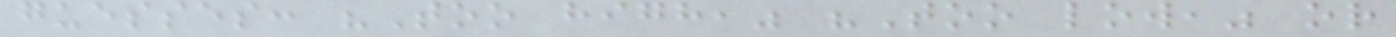guesses: "Too high," "Too low," or
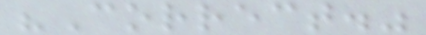"Correct."
